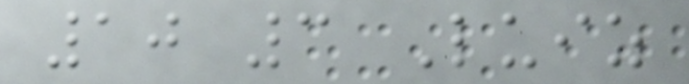10 3 Luiz
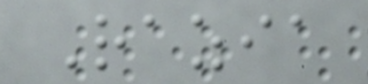Razia
